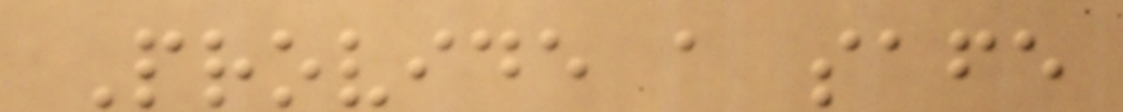Provide a safe
